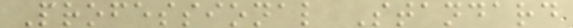Professional Standard
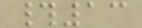#13
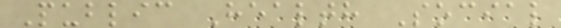Public Health Social
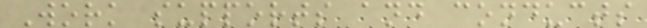Work supports and conducts
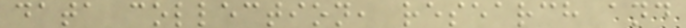data collection, research and
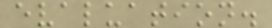evaluation.
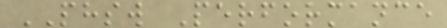PHSW Performance
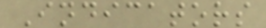Indicators
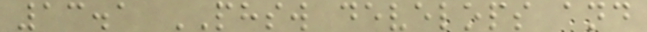13.1 PHSW develops and
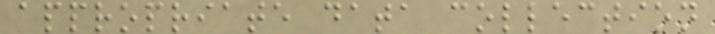appropriate data collection
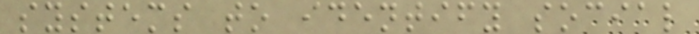systems to identify social
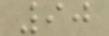90
